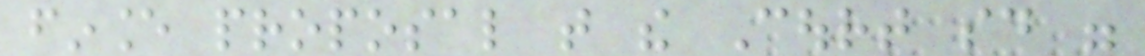finance proposal that the Court said were
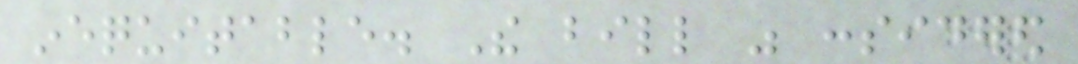inequitable. The bill was considered
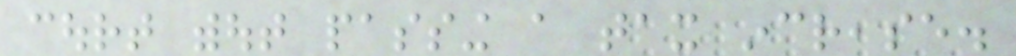court without passing a tax increase.
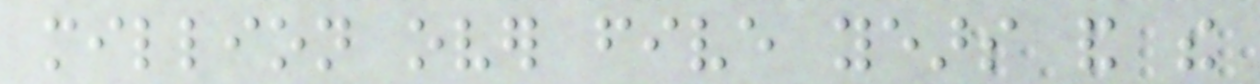million over five years and the
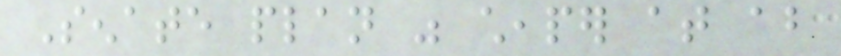Senate plan was cheaper at about
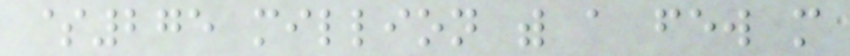$275 million with a few more
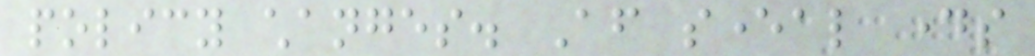policy changes. After several days
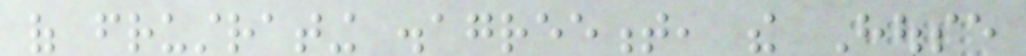of frustrating disagreement, the House
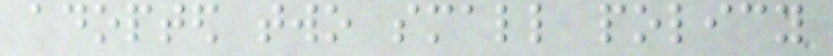adopted two small policy
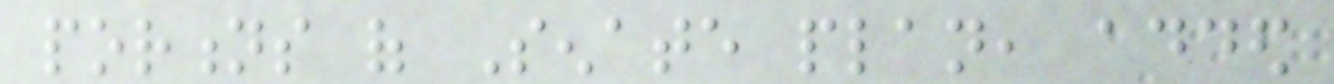portions of Senate plan, added
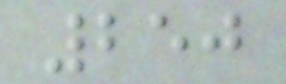250
